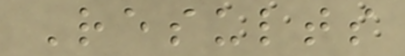Results
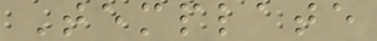Template
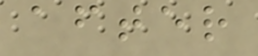after
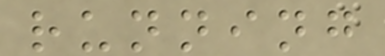running
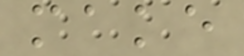make
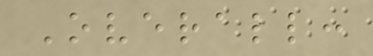Overall:
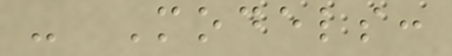- Models:
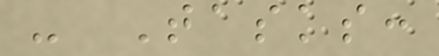- Tasks:
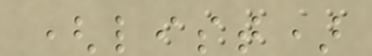(list)
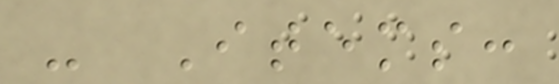- Items:
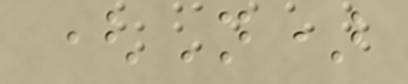(N)
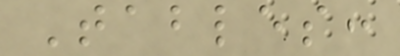Tables:
